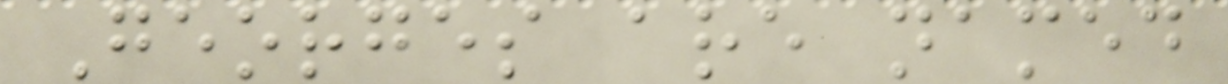Georges are named
